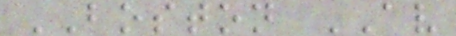BOSTON AV
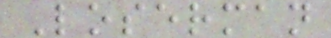Loserman
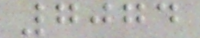7074
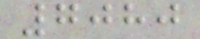7080
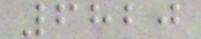6820
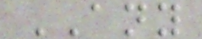ANY
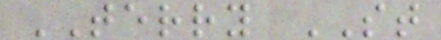TERRY ST
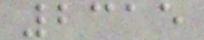2315
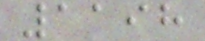1198
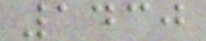1430
